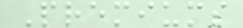Premiums
